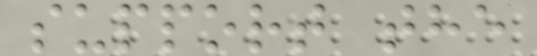support the
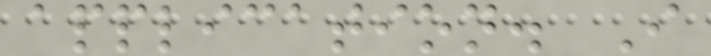application. I
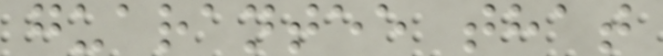guarantee that
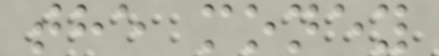the money
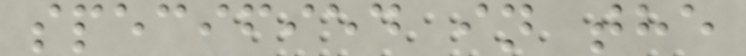specified in the
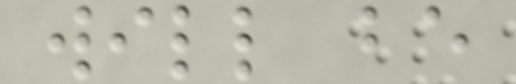will be
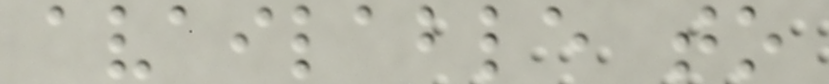available to
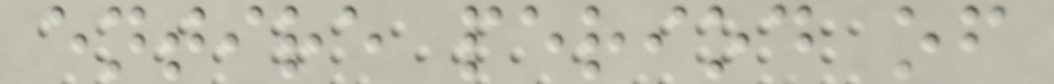entire period of
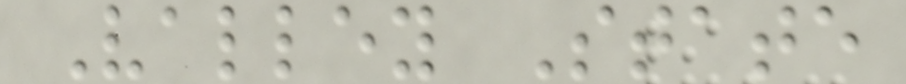Valley State
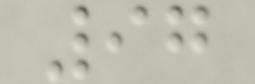97
